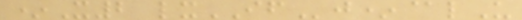*X2 lxIFj*@lU
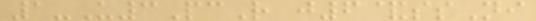1-U3PcR j6&ssNi
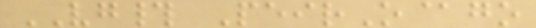VG# PeirO@go
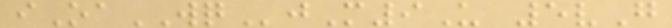iOaWQjM9U 5vG
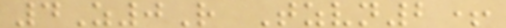4Z0R Tzvn2+
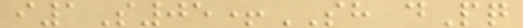i1S05+SH dPq
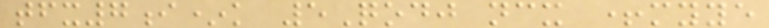tfx7i*k 5Qodj ncx +myye
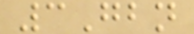3Gbn
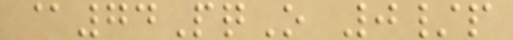@74PqO 0/p
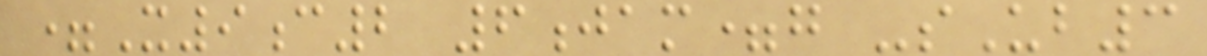=X9c2 6jam=g -sUb3
